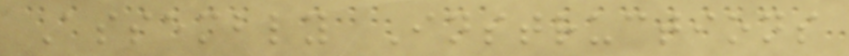Assembly Instructions
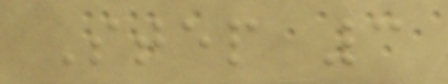Step 3
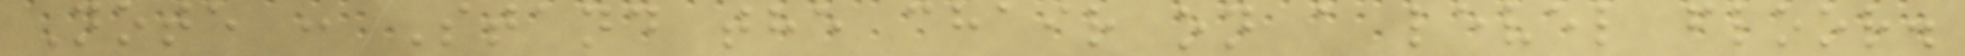Note : Stand the chair on a level floor.
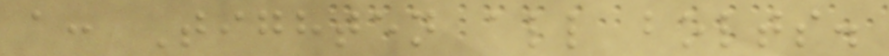a: Tighten all bolts.
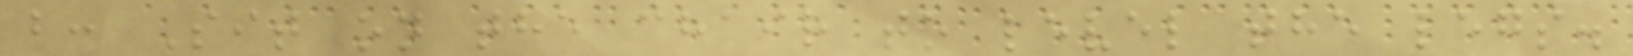b: Sit on the chair to level the legs.
